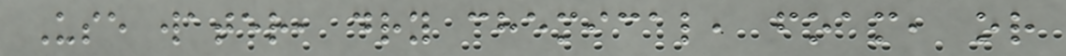Use water, dry chemical, foam, or
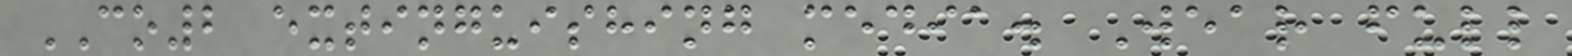CO2 extinguishing media. Wear full
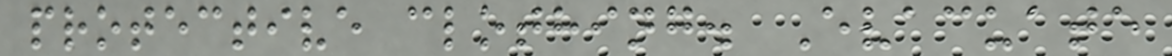protective clothing. Evacuate
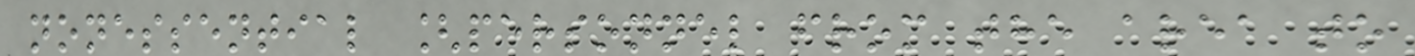nonessential [personnel from the area to
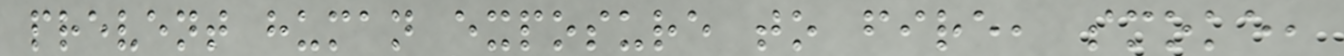prevent human exposure to fire, smoke,
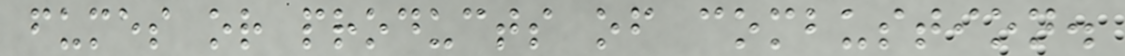fumes or products of combustion.
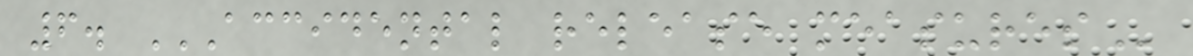6. ACCIDENTAL RELEASE MEASURES
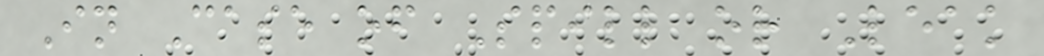In Case of Spill or Leak
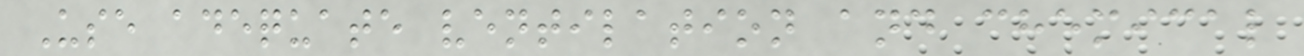Use adequate ventilation and chemical
